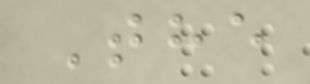The
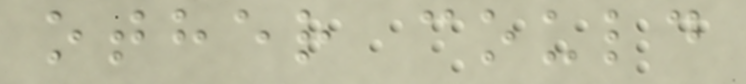other could
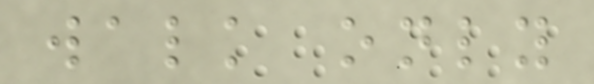walk only
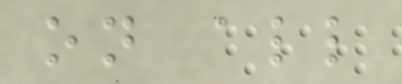on all
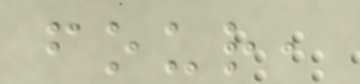four,
